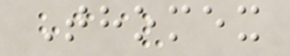Thomex
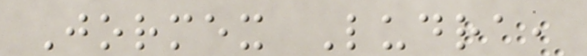Jormex Ludra,
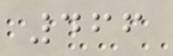466
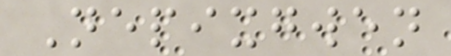Nepixgwen
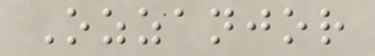Ozzanjor
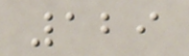129
